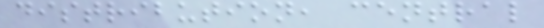distribution, central
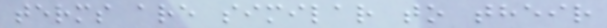terms are similar to their
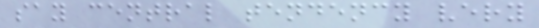say central tendency very
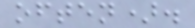often).
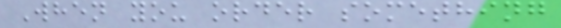When you order something
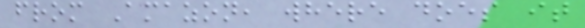from Amazon, where does it
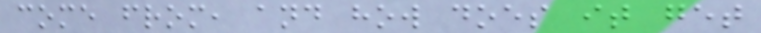come from, and how does it get
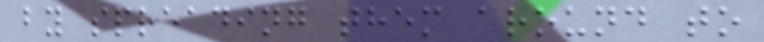by spreading them around to
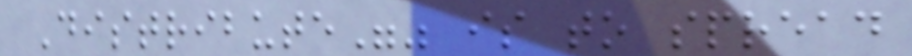Distribute"" is to spread
